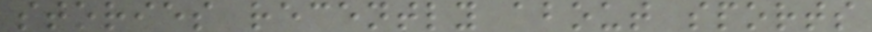stories recently about sports
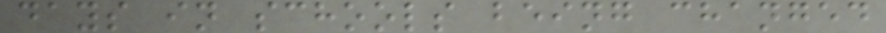days in schools being changed
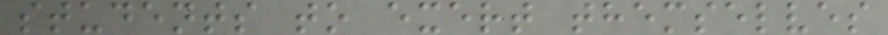students to exert themselves
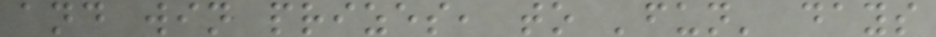and win prizes, to 'fun' days
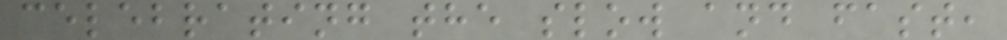celebrating the slow and fast,
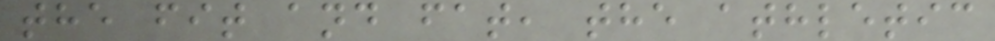the fit and fat, the athletic
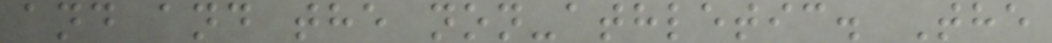and and the non-athletic. The
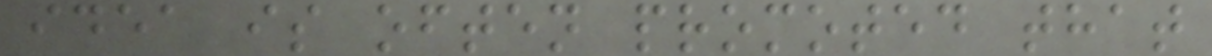idea is often promoted that
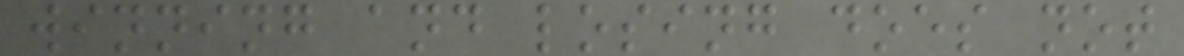winning and losing does not
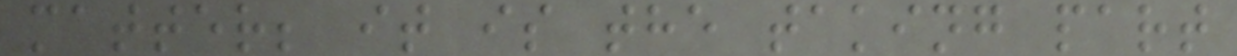matter; it is the taking part
